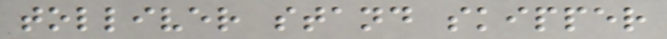tolliver stand skipper
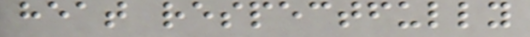heat respectfully
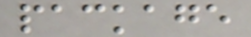package
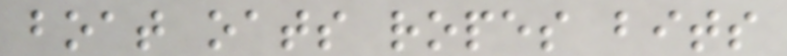boat oats ropes bits
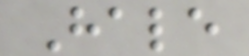Hale
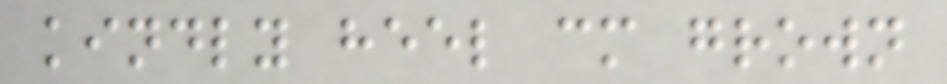kindly heel cm grown
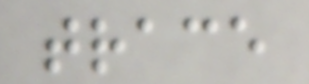trace
